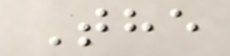The
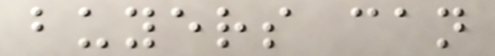buyers can
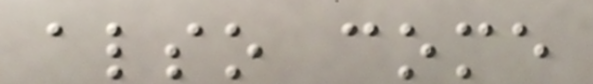also come
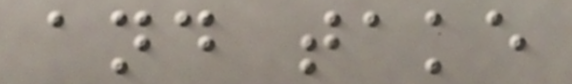and take
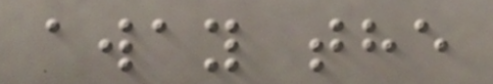away the
